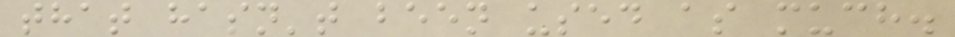that hasn't been used as much.
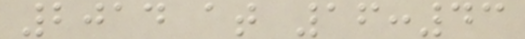2014 at 16:43
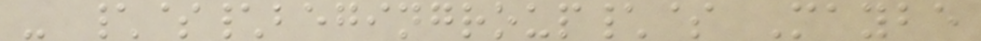- \$\begingroup\$ Maybe
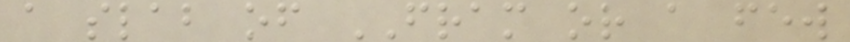a slab of FRAM or a few
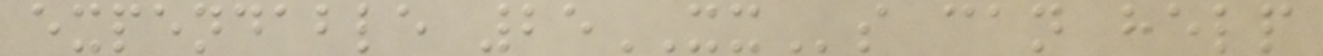expendable 25XXs can help
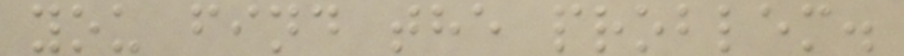you find the problem.
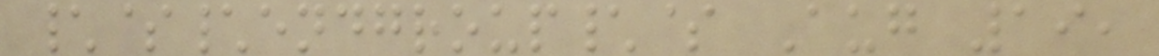\$\endgroup\$ Aug 19,
